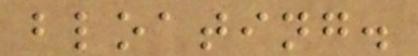bloating.
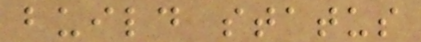build status
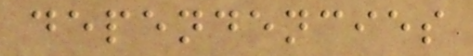dependencies
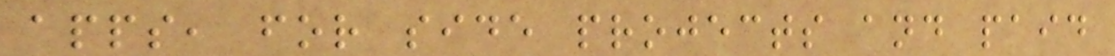apps, for side projects and paid
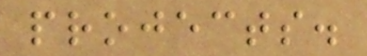projects.
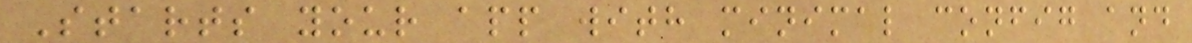Starts your app with minimal config and
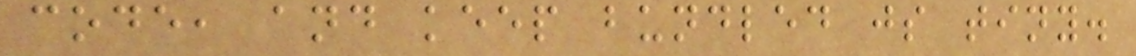code, and keep bundled js tiny.
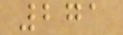271
